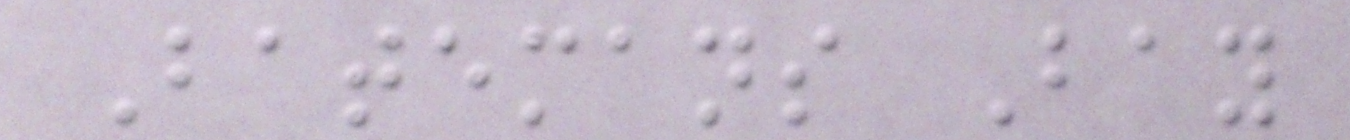Batemans Bay
